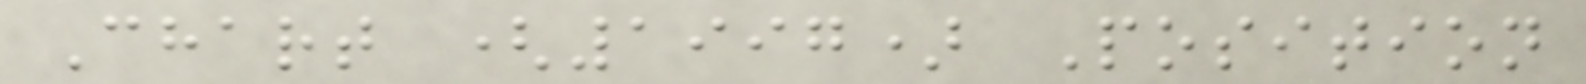Chart (1997) Position
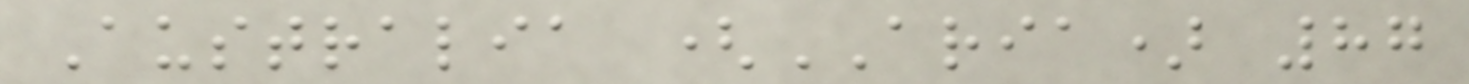Australia (ARIA) 87
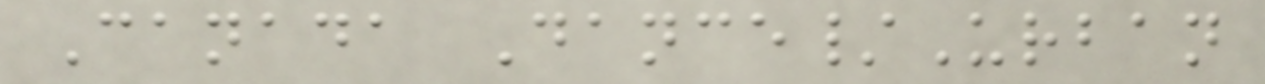Canada Dance/Urban
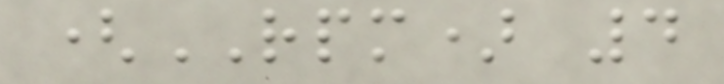(RPM) 4
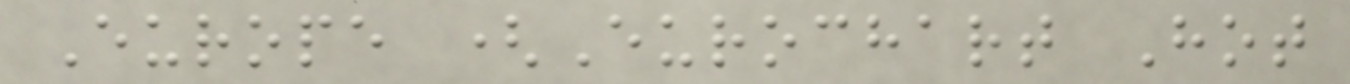Europe (Eurochart Hot
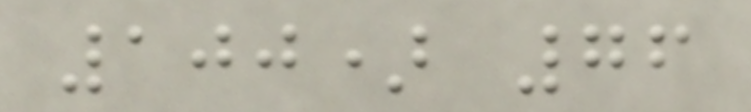100) 76
